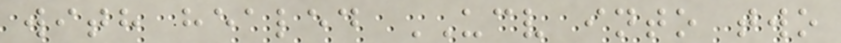with healed UCV into two
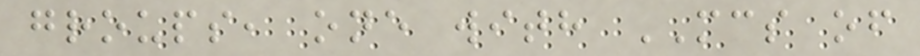groups, one with MCS of
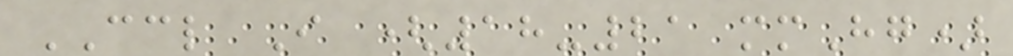CCL I (18-21 mmHg)
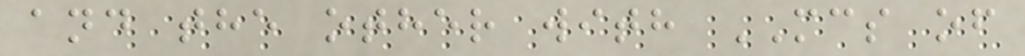and the other with MCS of
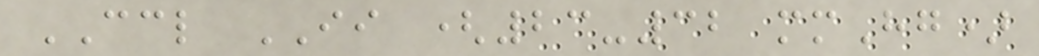CCL II (23-32 mmHg)
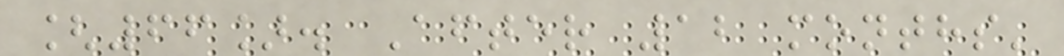[66]. After 12 months'
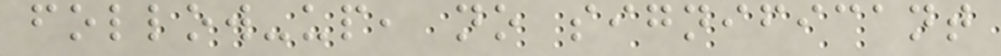follow-up, no significant
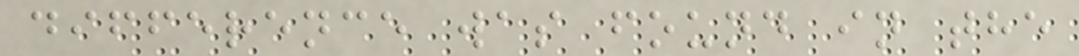difference was found in the
